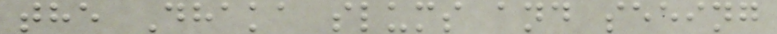the Dhaka slums and seeing
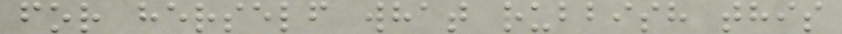for herself what rubbish this
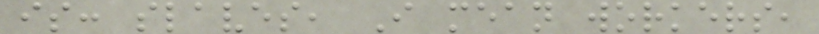is: slaves, I mean workers,
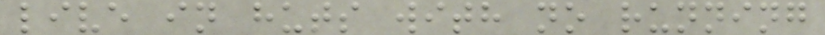live in huts with no running
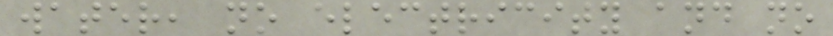water, no electricity and no
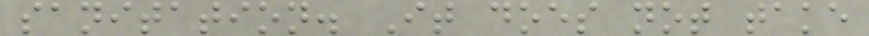sanitation. It does not take
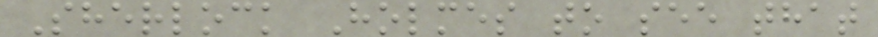Sherlock Holmes to see that
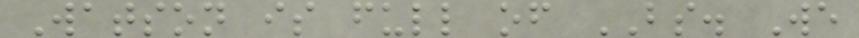Watson is full of BS. We
